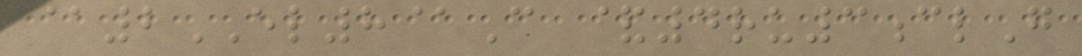@2EL8@C &4ru3clG
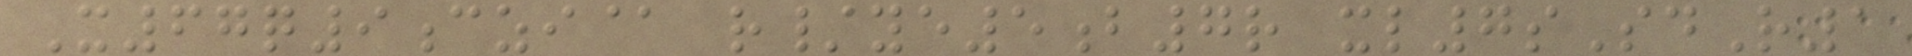X67q9czi@ r/ye5b7r xl7sSdR1
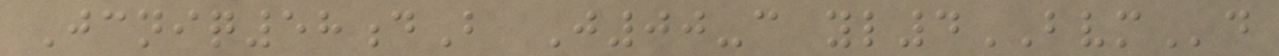Jcniq58dB J00-c yl4BVMd
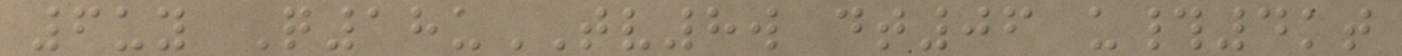6uy Q18uTV8w dt06 u#4kt
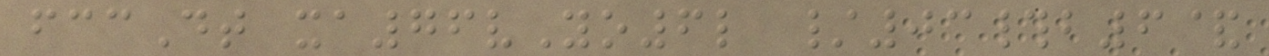fccDt xa76vYo6l /03#b6&
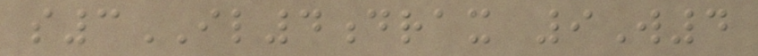s3IL4drax 9W4
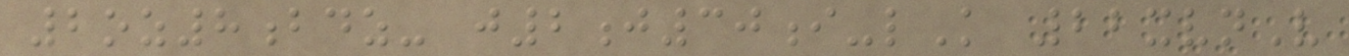2oz8bdz- j2j30i-lK 22xvnV
